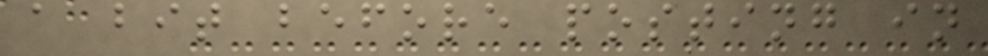a bit before posting in
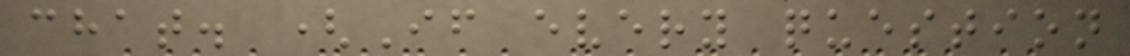chat. (If every question
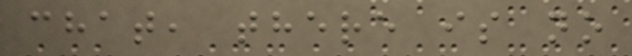chat, there is no
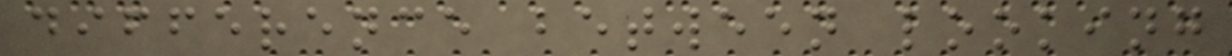difference between looking
